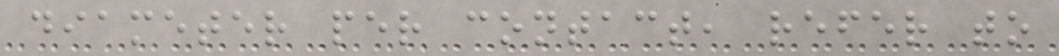diameter per contact, refer to
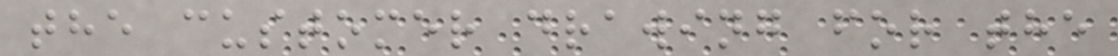the customer drawing for the
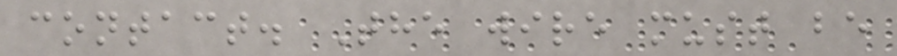contact. The wire must be
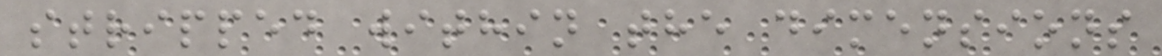stripped within the dimensions
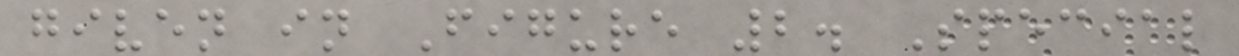given in Figure 2. Special
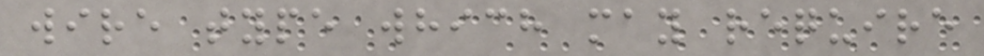wire type which may require
